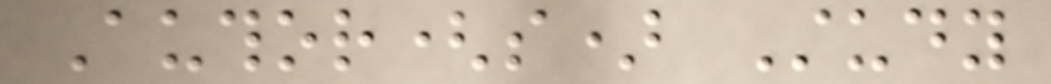Author(s) Study
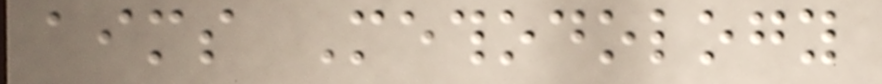aims Methodology
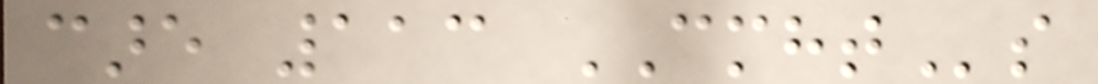care 113 CMHTs
